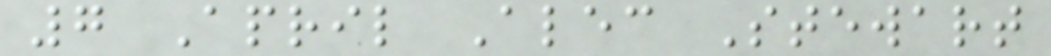7 April Alec Stewart
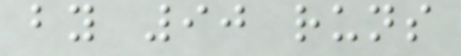by 90 runs
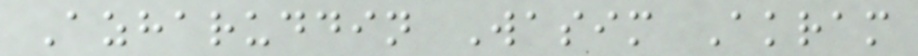Azharuddin Wasim Akram
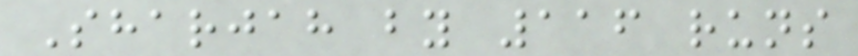Sharjah by 116 runs
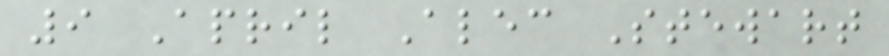9 April Alec Stewart
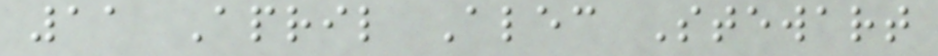11 April Alec Stewart
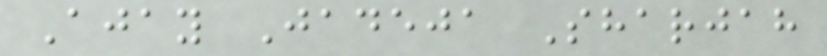Ajay Jadeja Sharjah
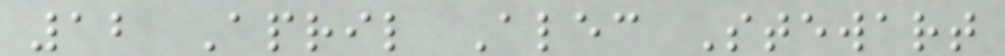12 April Alec Stewart
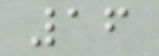16
